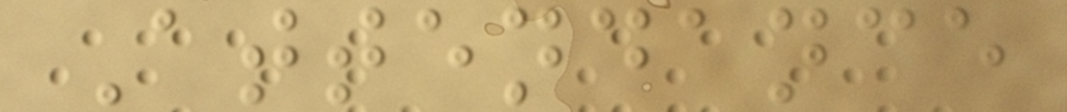Attendance
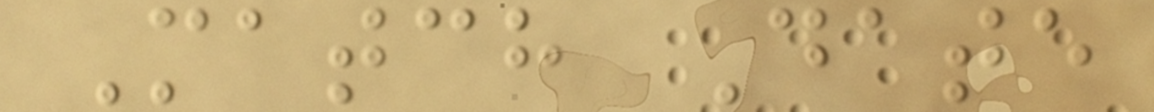Match Date
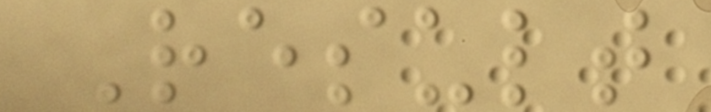Result
